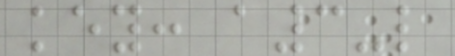key: a3-l
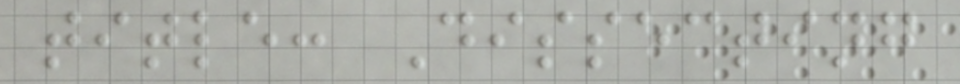title: Dissecting
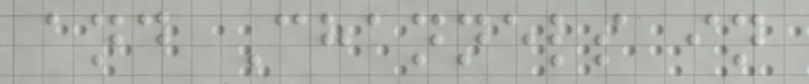and Channels in
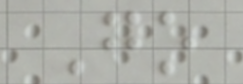Go
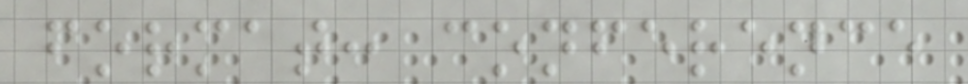format: conference
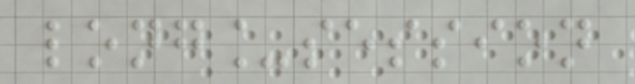long_session
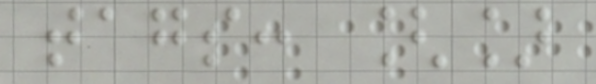tags: []
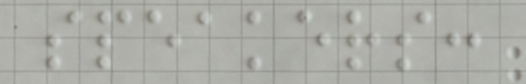speakers:
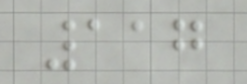117
